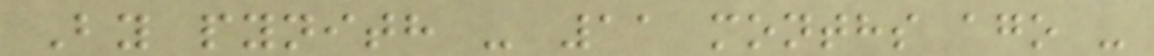By pynith - 11 months ago -
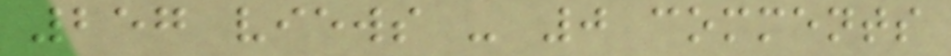257 views - 0 comments
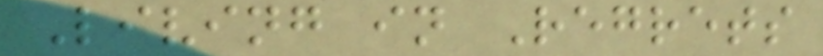Living in Regrets
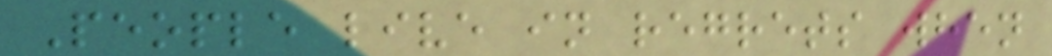People live in regrets when
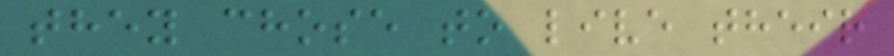they chose to live their
